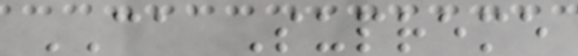CA Supreme
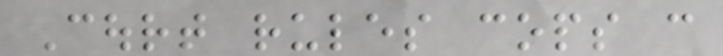Court rules cops can
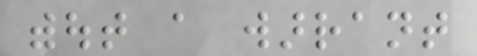without a warrant
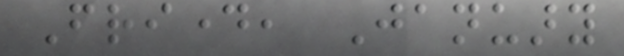Friday, January
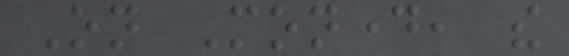On Monday, the
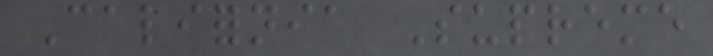California Supreme
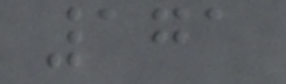171
